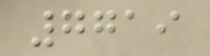7719
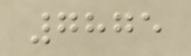7875
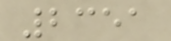2351
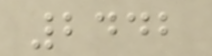2442
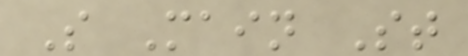S Main St
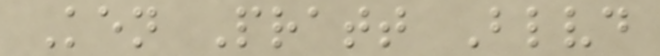Ken Pratt Blvd
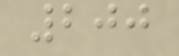200
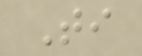Ti
